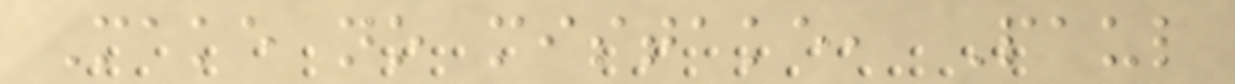Make no mistake, Paul
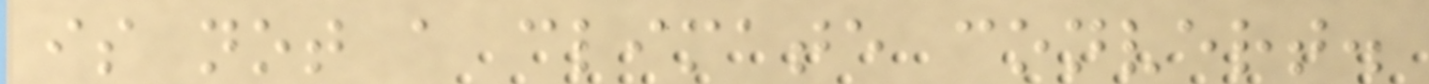is not a climate convert.
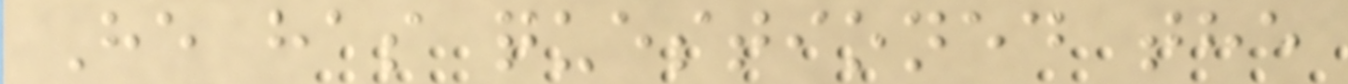He has questioned the
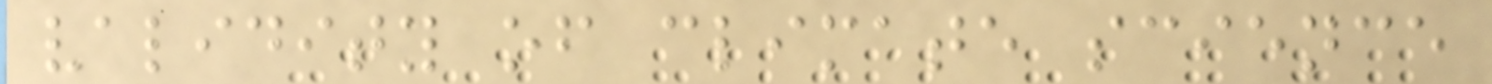validity of climate science
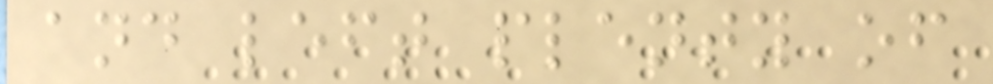and left plenty of
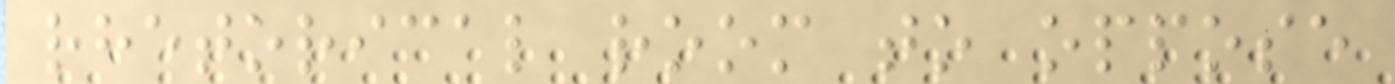rhetorical room to oppose
